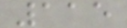115
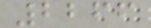2266
